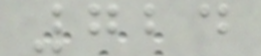724
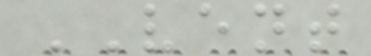VENT
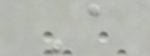A
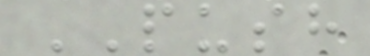PUSH
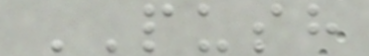PUSH
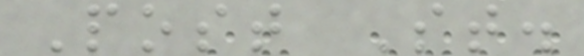Post St.
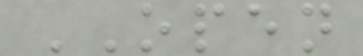OPEN
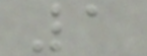1
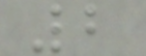2
